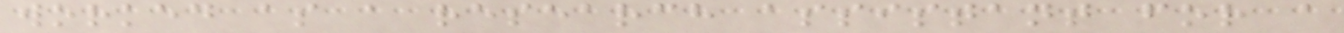worked as a research assistant for a
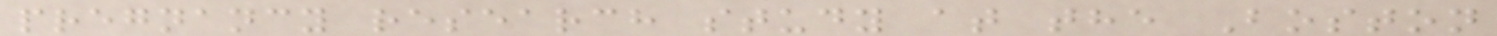pregnancy research study at the Boston
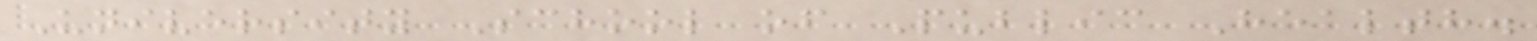University School of Public Health.
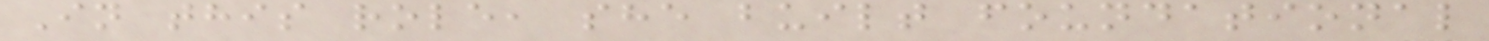In this role, she built foundational
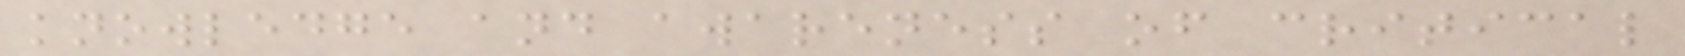knowledge and awareness of critical
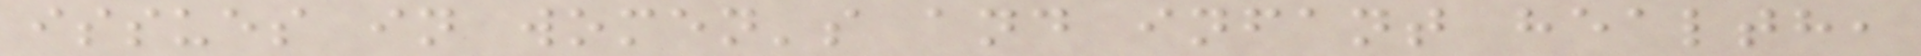issues in women's and infant health,
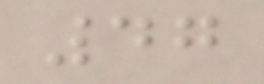47
